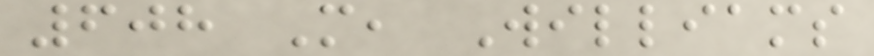608 M, Williams
